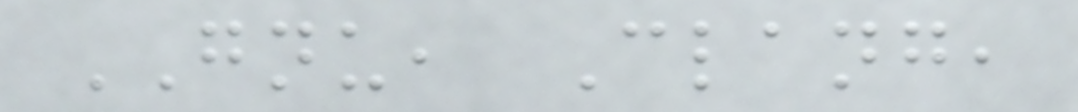GNU, Clang,
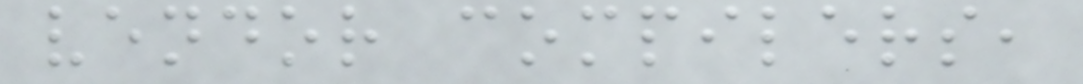vendor compilers,
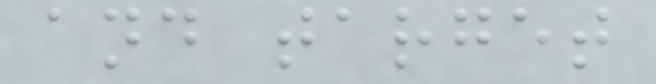and target
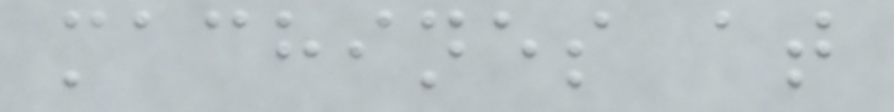machines at
